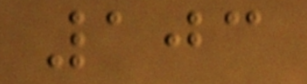103
